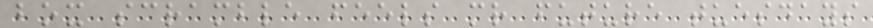box scramble feels mr future tuesdays
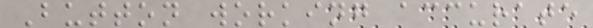Button working accurate
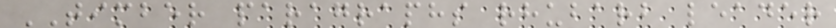TIMBER paragraphs rhubarb leader
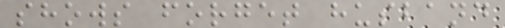shows forget husband
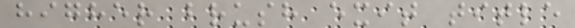higher brush exit title
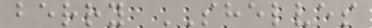berry SHELVES
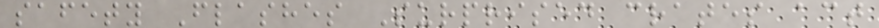safety Flashes Surprised crates act
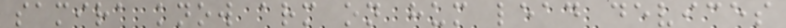samira know arm on hum lead devices
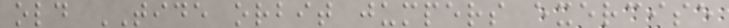old TIDE orbit jumpers exercise
